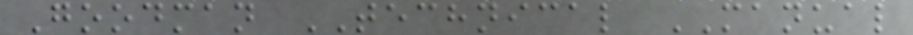Goodman TECHNICAL MANUAL
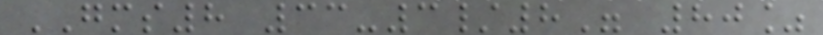GMS8 33-3/8" 80%
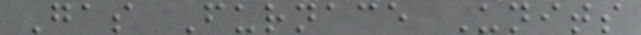Gas Furnace Units
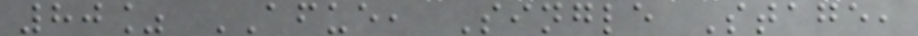80% AFUE, Single Stage,
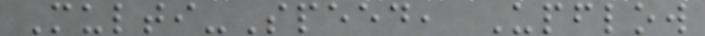Multi-Speed, Upflow
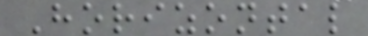Horizontal
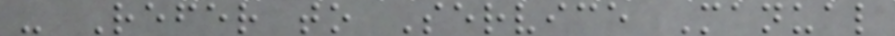- Refer to Service Manual
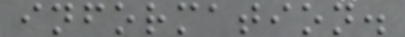information.
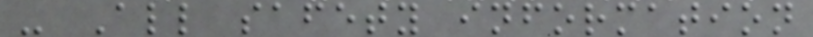- All safety information
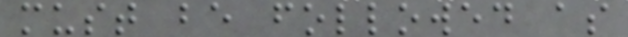must be followed as
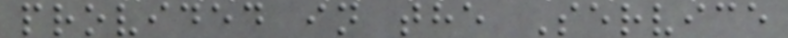provided in the Service
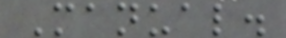Manual.
